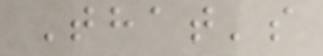That's
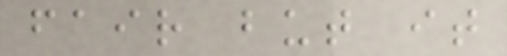fair but it
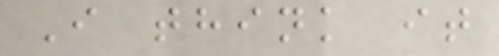I think it
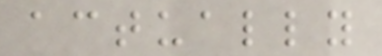actually
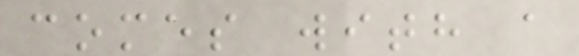comes with a
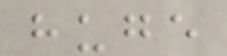huge
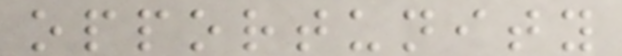opportunity
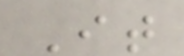It
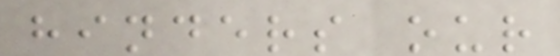hinders our
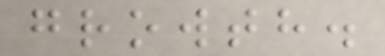growth.
